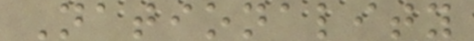Nationality
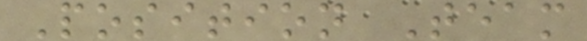Position Team
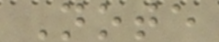Note
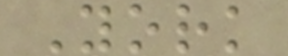York
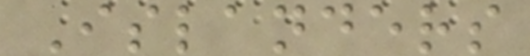Islanders
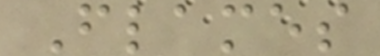Flames
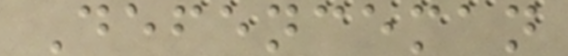Defenceman
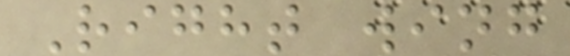Right wing
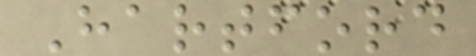Hartford
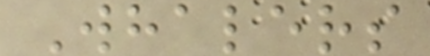Whalers
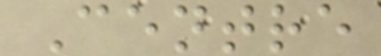Centre
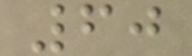60
